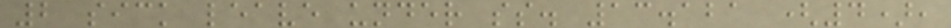2 sick leave under ss. 13.121 (4),
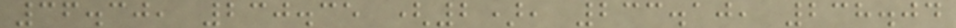36.30, 230.35 (2), 233.10, 238.04
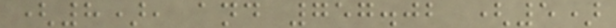(8), and 757.02 (5)
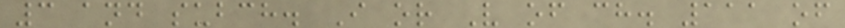3 and subch. I or V of ch. 111 of
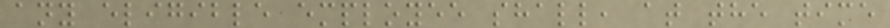any eligible employee shall, at the time
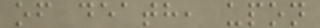of death, upon
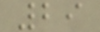29
